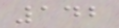142
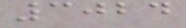3024
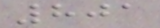801
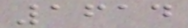1614
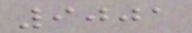9001
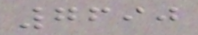7690
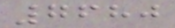7680
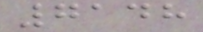7148
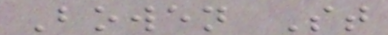Bowen St
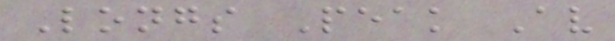Longs Peak Av
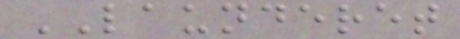LAUNDERET
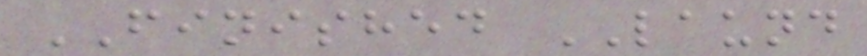FINISHED LAUND
